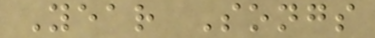Year Songs
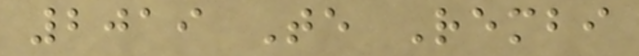2019 Te Rembi
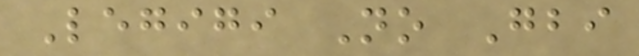Legigi No Gbi
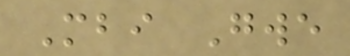Mbi Gwe
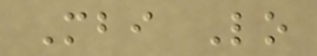Mbi Lo
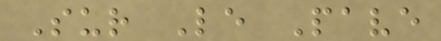Sur Le Pave
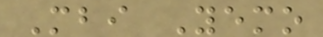Mbi Yemo
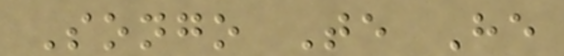Songo Te He
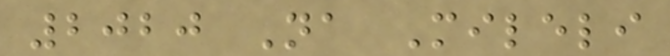2020 Na Mileli
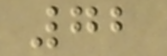72
